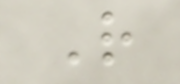R
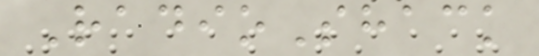RadioShack
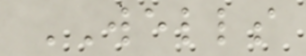WELLS
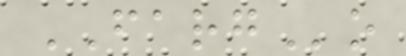FARGo
